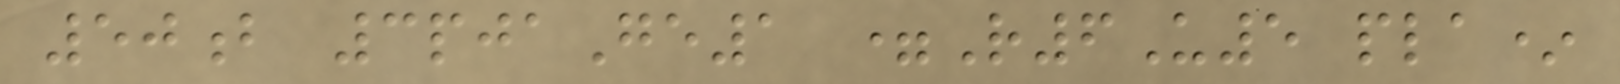50b 3pjaGe1 =R6U5 pla*
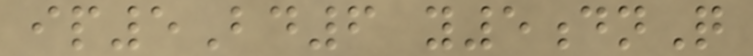ip5Bd6 y5dnQ
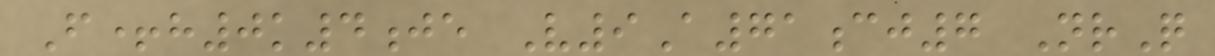F+h0k4je V9A71cj7 NrQ
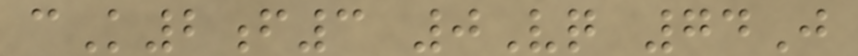cK2f3 0Vq 74J
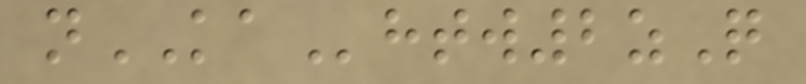nKAhtw2zQ
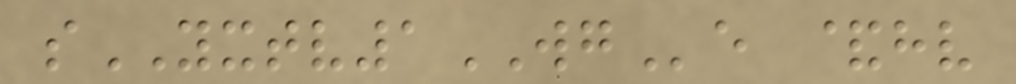sYXTV1WGe &hv
